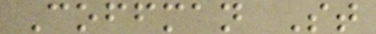Coffman St
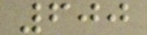600
